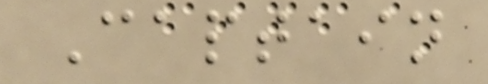Captain
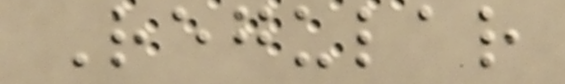Regular
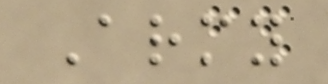Army
